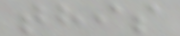this
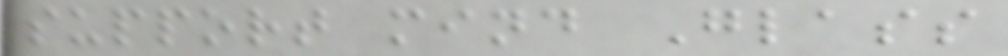support mind Glass
